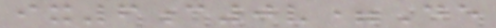ix6c0v=De
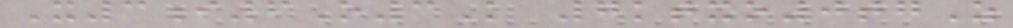X3i6O3K 7ktxo0tgZ
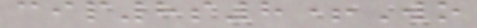cip8s8+Wo
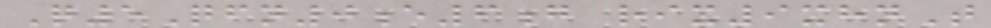Q5Qfn0e6g rix9xhnT
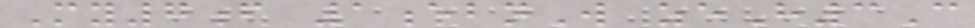My7f 1ebnW zeH3C
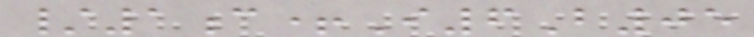/1c+I6B05
